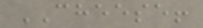CHEESE!
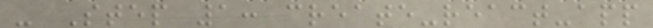- Step 1: create-react-app
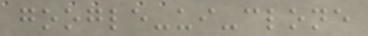google-ui-clone
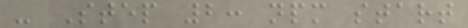- Step 2: npm start
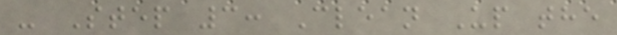- Step 3: Clean Up the
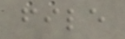file
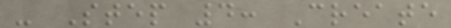- Step 4: Create
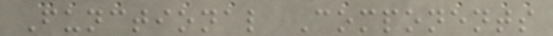Functional Components
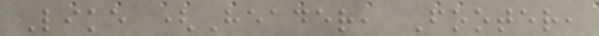Like (Header, Footer,
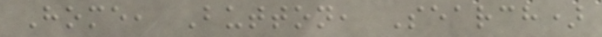Home, Button, Search)
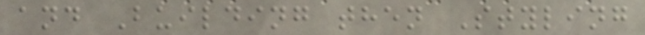and Building then Styling
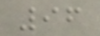96
